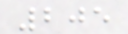205
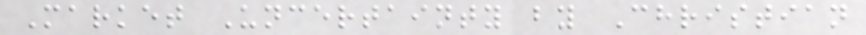Market Uncertainty by Christian
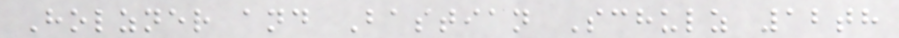Holzner and Bastian Schulz 12th
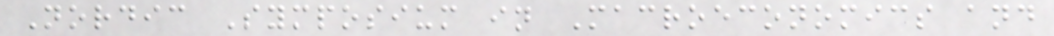Nordic Symposium in Macroeconomics and
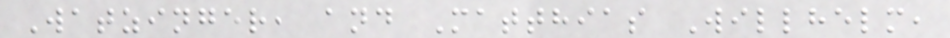Watzinger, and Matthias Willhelm,
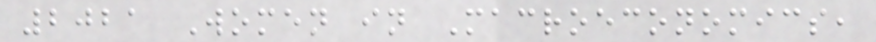2021 Women in Macroeconomics,
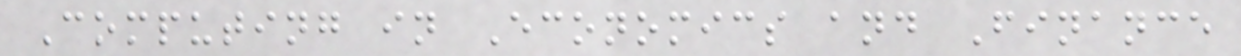Computing in Economics and Finance
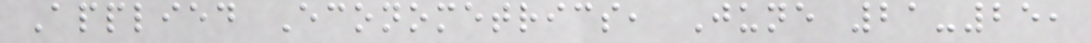Applied Econometrics, June 21-25,
